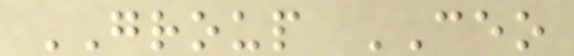GROUP CEO
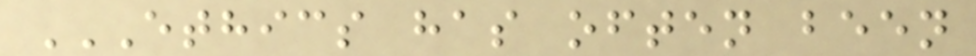ETHICS HAS OFTEN BEEN
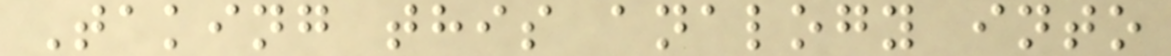Taking this analogy into
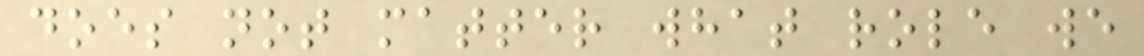does not matter what role we
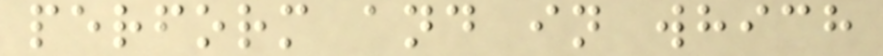perform and in which
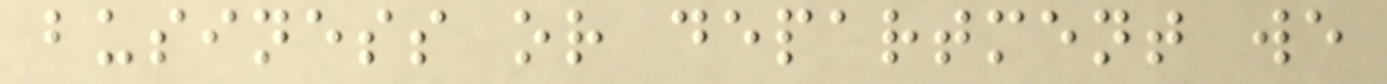business or department we
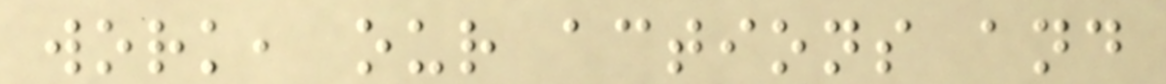work, our actions and
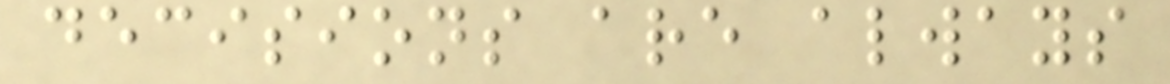decisions are always
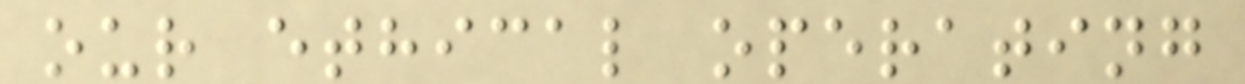our ethical operating
